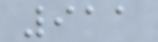911
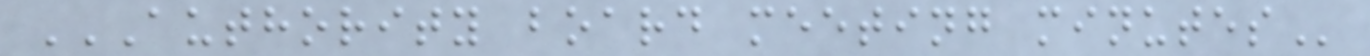AUTHORITY BOARD MEETING MINUTES
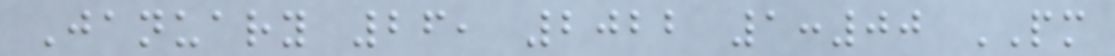January 26, 2022 1:00 PM
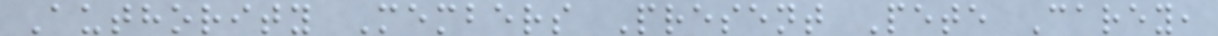Authority Members Present Pete Carey,
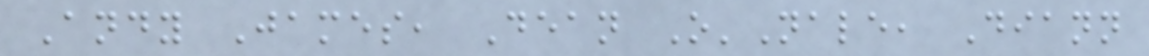Andy James, Dean O'Nale, Diann
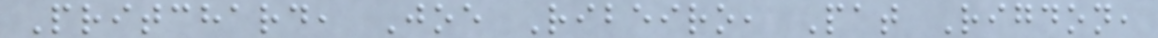Pritchard, Joe Ribeiro, Pat Rigdon,
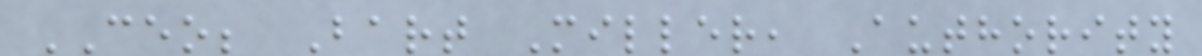CEO; Bart Miller, Authority
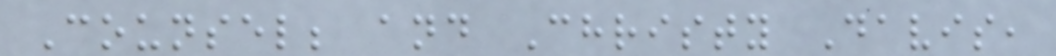Counsel; and Christy Davis,
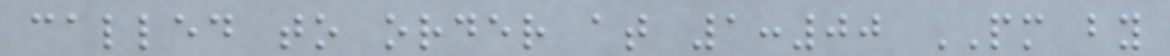called to order at 1:00 PM by
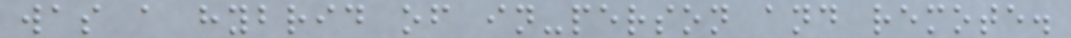was a hybrid of in-person and remote.
